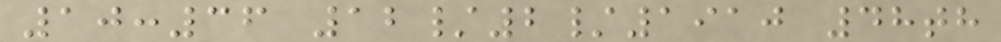10:36 12/2/1910 48th
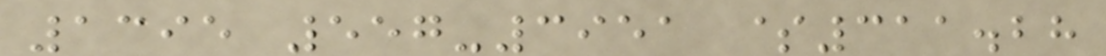1395 557-3951 $311.28
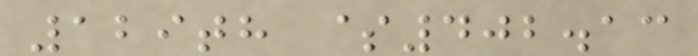129th $402.13
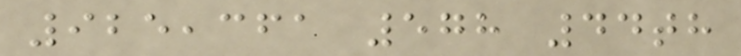925,361 578 44th
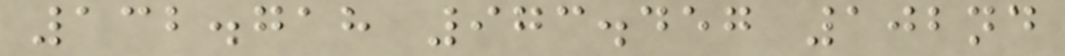132.718 973.457 102nd
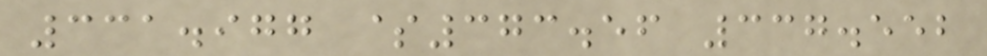331.977 $373.56 337.552
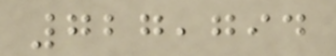727,794
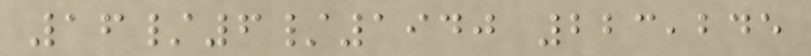16/6/1940 223,245
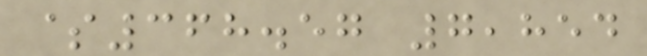$368.57 7,854
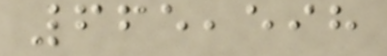665,598
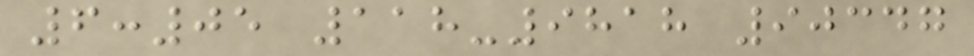6:05 118-9818 90347
